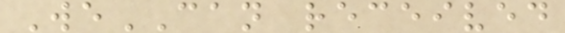WeCAN received
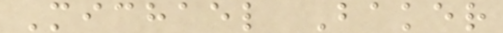Michael Baker
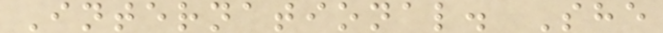International. She
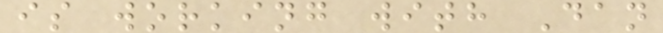is working with Dan
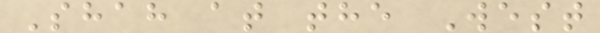Shah at the West
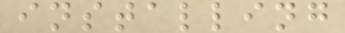installing
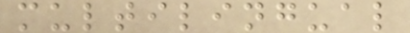multilingual
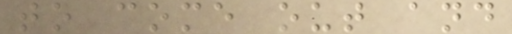to come out and
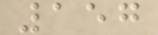157
